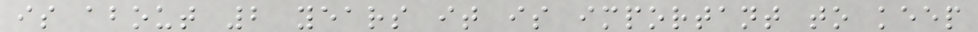is about 2 years it is important to keep
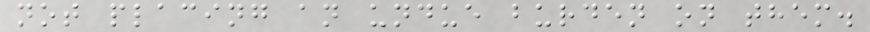not placing an undue burden on them.
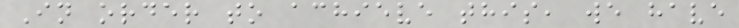In order to achieve this, we have
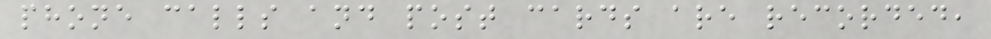phone calls and post cards are recorded,
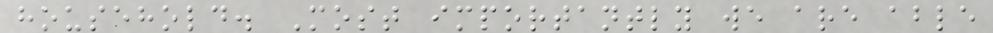household. Most importantly we are able
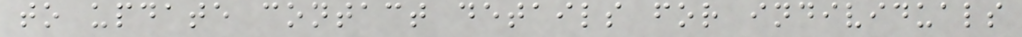to update contact details for individuals
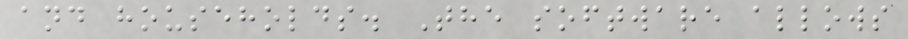and households. The software allows
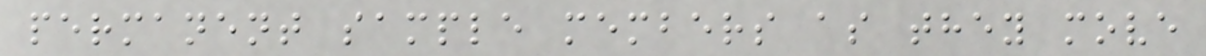permanent sample members as they move
